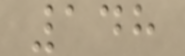148
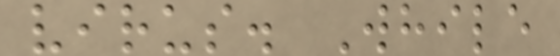virus. While
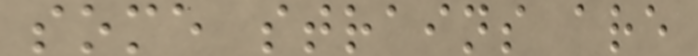some strains are
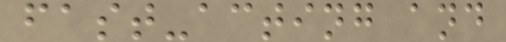fast-acting and
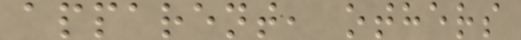apparent, others
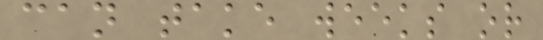can take weeks or
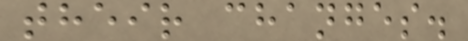their changes.
